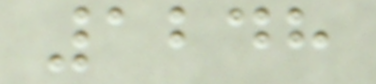1248
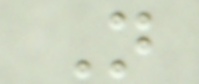N
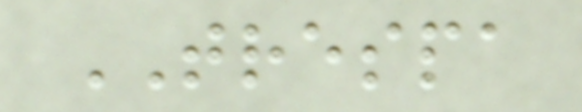TRESPA
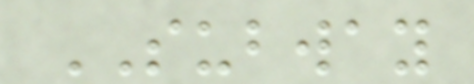SUBWAY
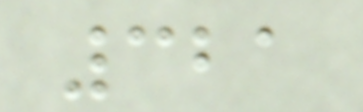321
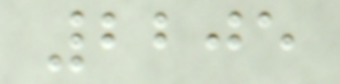2205
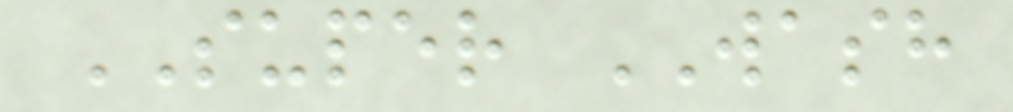SUPER WASH
